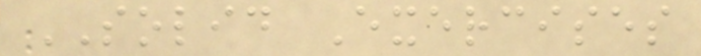SOLID Exercises
